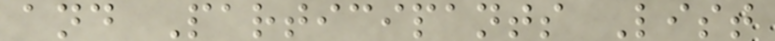and Participants List
